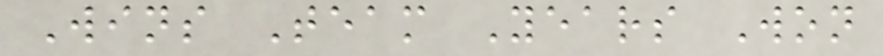Wins Team Years Won
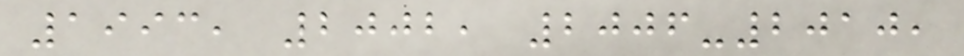1993, 2002, 2006-2010,
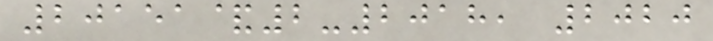20151&2-2018, 2020
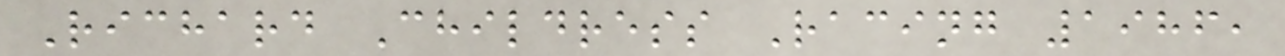Richard Childress Racing 1986,
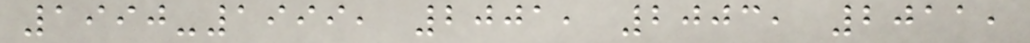1990-1999, 2001, 2003, 2011,
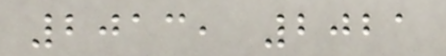2013, 2021
